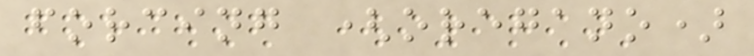forcing (oregano)
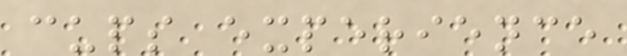cups experience
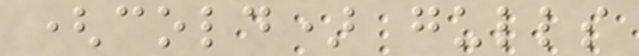(cold) gulls
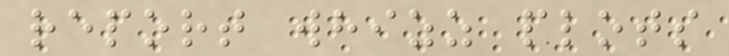report whizz plots
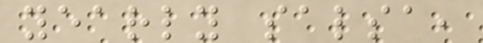yearly salsa,
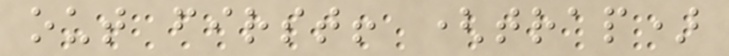out first! (trap)
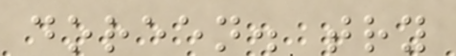doreen. try
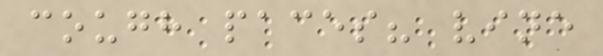cough paces? vine
